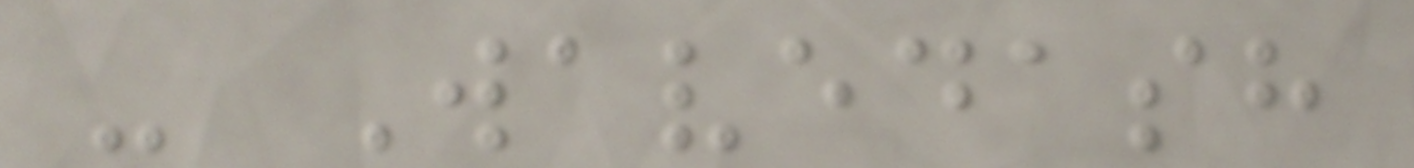- Wavedash
